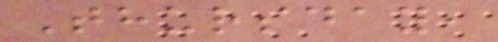Thursday,
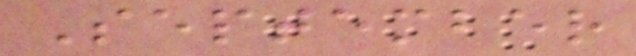September
